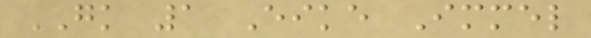GK 1 Eike Immel
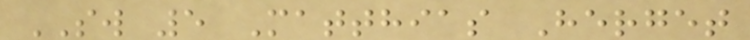SW 5 Matthias Herget
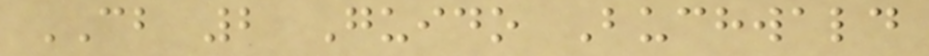CB 2 Guido Buchwald
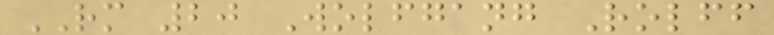RM 20 Wolfgang Rolff
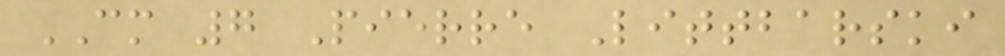CM 7 Pierre Littbarski
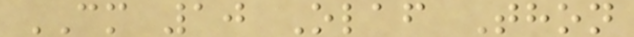CM 10 Olaf Thon
